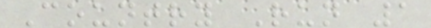Country Run 1
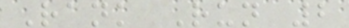Rank Run 2
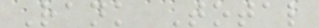Rank Total
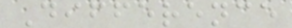Difference
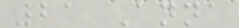21 Anna
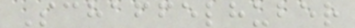Schaffelhuber
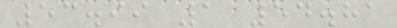53.99 1 54.81
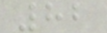82
